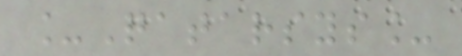_Qatarsys_
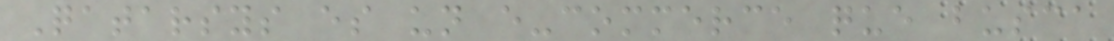Qatarsys es un e-commerce que busca
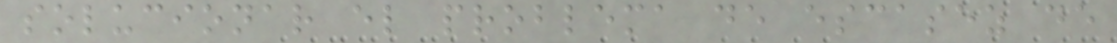solucionar el problema de escasez de
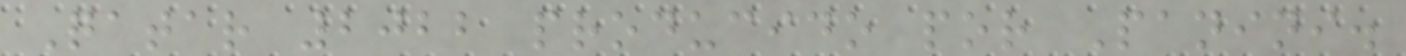Qatar 2022 producido por Panini.
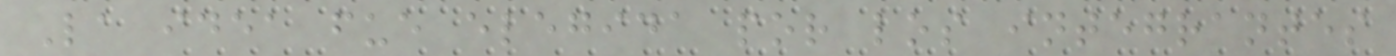La idea fue elegida por los integrantes
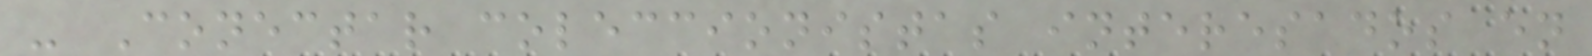- Conectar coleccionistas interesados en
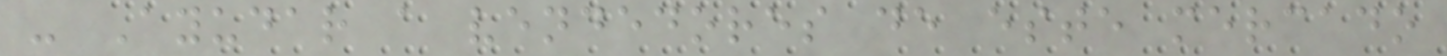- Ayudar a vendedores de este mercado
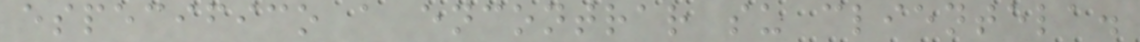especifico a encontrar su clientela.
